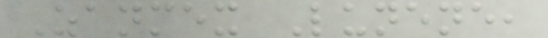Zanmex Lunene,
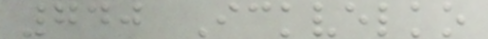740 Ickvelko
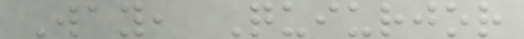Way, Quiurjor
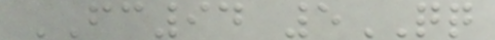FC94 5QQ
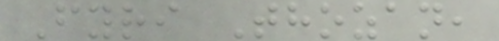Fyri Thozan,
